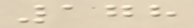178
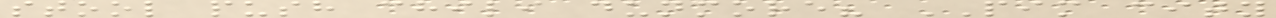stool push chili dunmore? PIM city
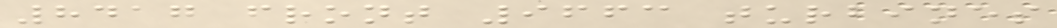8417 front 9663 turbines
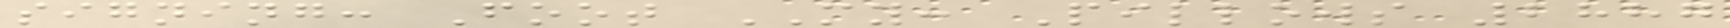signing: Foot MY: Pillows 2887
